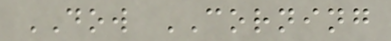DOW CORNING
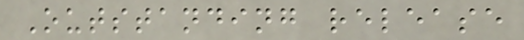Outstanding release
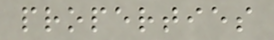properties
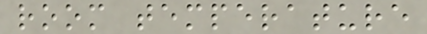room temperature
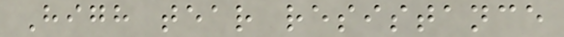High tear resistance
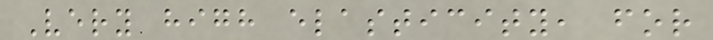Very high elasticity, for
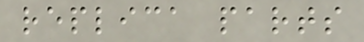replica parts
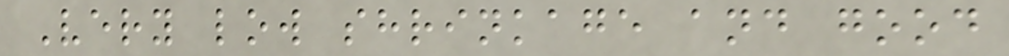Very low shrinkage and good
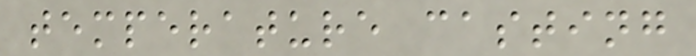temperature casting
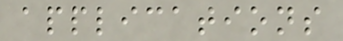applications
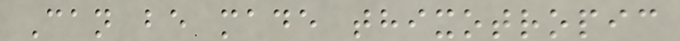Can be made thixotropic
